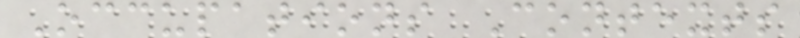Occupations Contexts
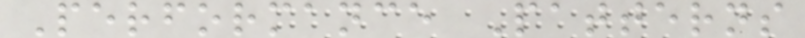Performance Patterns
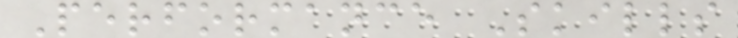Performance Skills
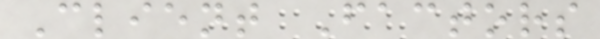Client Factors
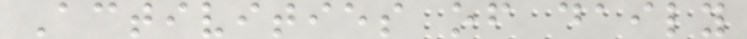Activities of daily
